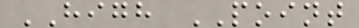HIGH POINT
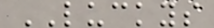LUCKYS
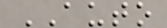AUTO
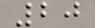20
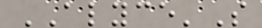ALYCE'S
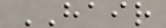HAIR
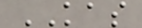KAS
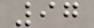97
